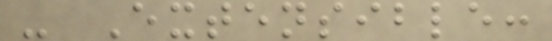- Extensible:
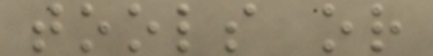tools or
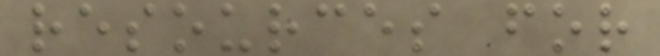resources for
